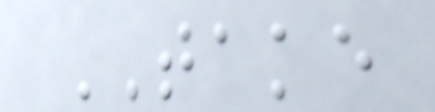TAKE
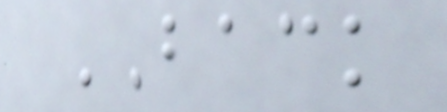BACK
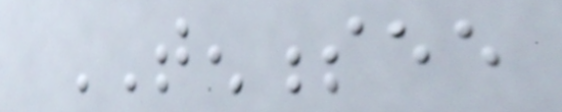TENNESSEE
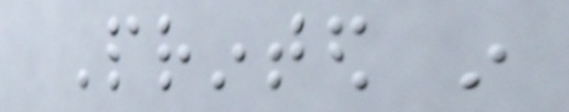Printed in
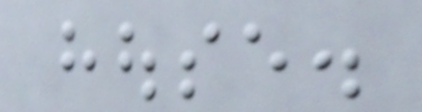house.
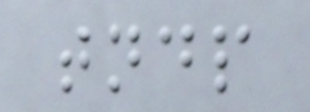tndp
